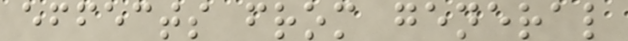effects from general
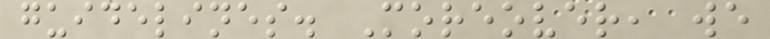guidelines. Moreover, we
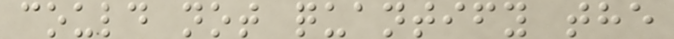could not quantify the
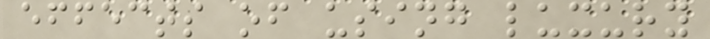effects of using luxury
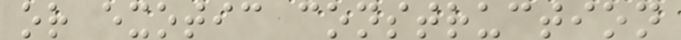or exotic construction
